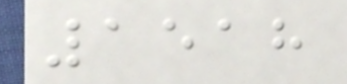1518
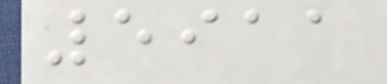5911
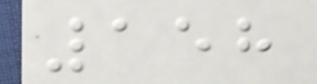158
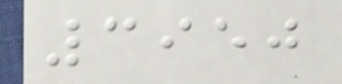3950
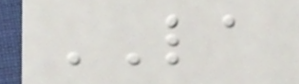LA
